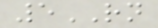5RN
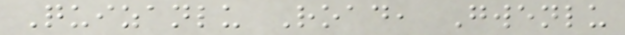Quizanlu Road, Gwenlu
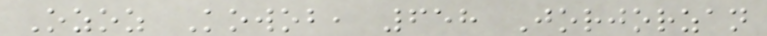Ozoz Kowob, 658 Jorjorzan
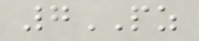7PZ
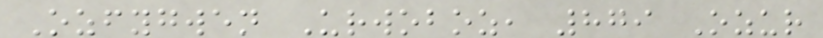Ozfygwen Urwoboz, 879 Ozur
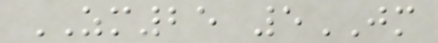ZM25 5JM
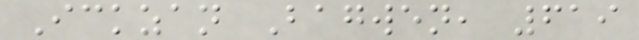Ickzan Bagwen, 619
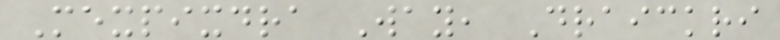Mexpixdra Way, Draickri
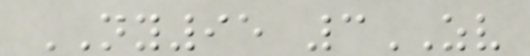NY95 3ZV
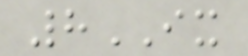8IX
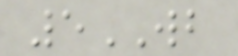5WB
